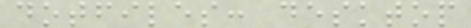dotfiles: desktop
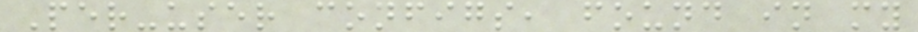Per-user configs, found in my
